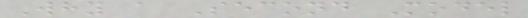Why a Second Model
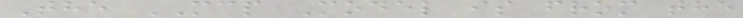The MCP Model is from the
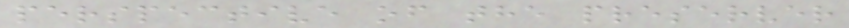perspective of the preserver
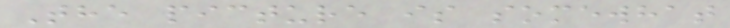The picture is somewhat
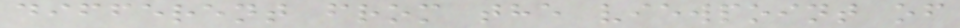different from the viewpoint of
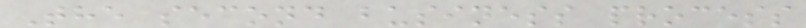The second business process
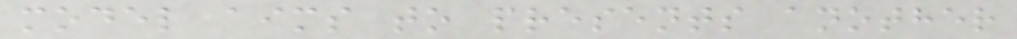model aims to presents another
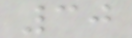30
